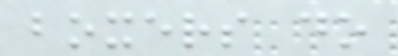boxers do
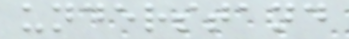understand
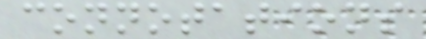connotations
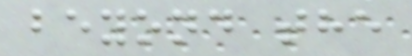beyond the
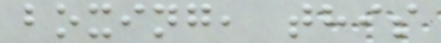boxing, this
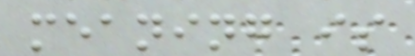meaning is
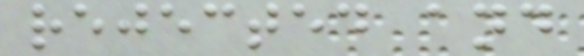rejected and
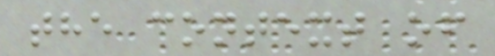the context of
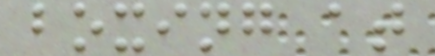boxing at
